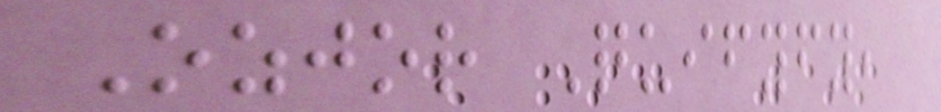Ozjor Quifyfy,
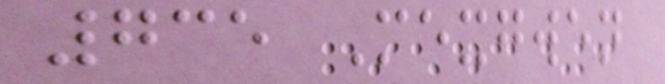735 Mexgwen
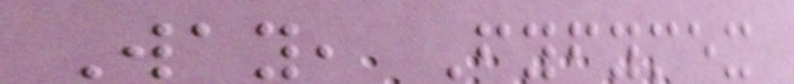Way, Fyfymex
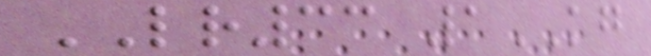LR33 1KG
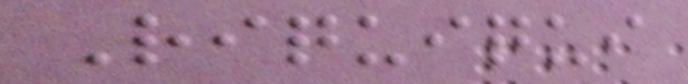Riquiqui
